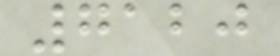7120
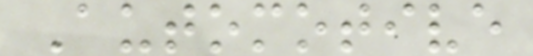Automotive
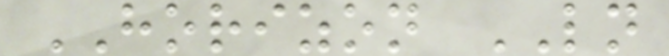HORIZON LN
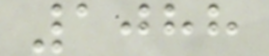1088
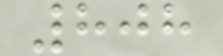808
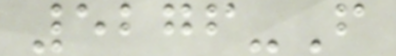5276-F
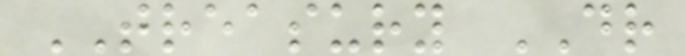TREASURY DR
